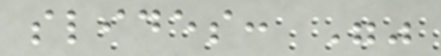slides: ""
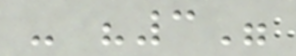- "3"
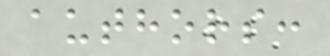authors:
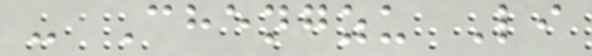- Chengzu Li
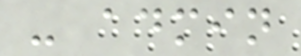- admin
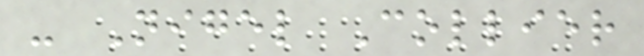- Nigel Collier
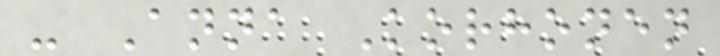- Anna Korhonen
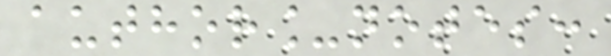author_notes:
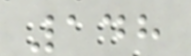148
